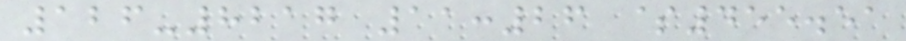126-8217 11:26 $455.51
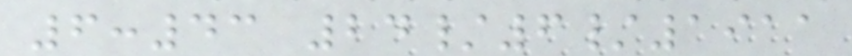6:43 24/6/1911
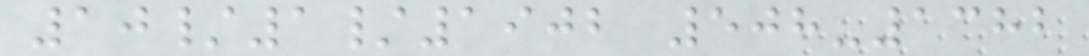10/1/1902 508-1382
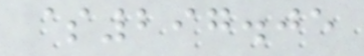$297.05
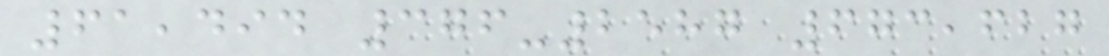61,494 376-2587 673,627
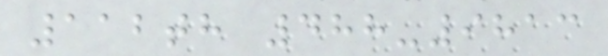112th 488-9813
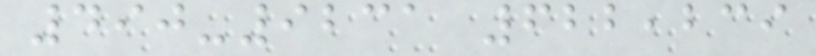490-9231 622,239
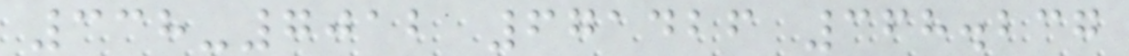338-7012 671426 368.237
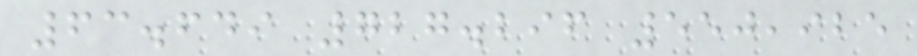63.649 727.296 550,925
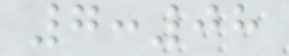7:08
